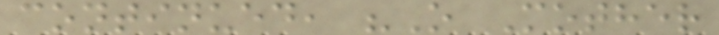continued, "O Mother
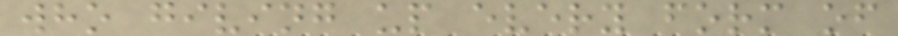who giving up every form of
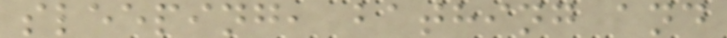sleeping, bathing and
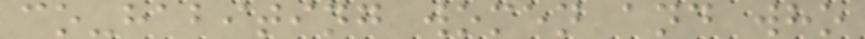co-habiting women and who
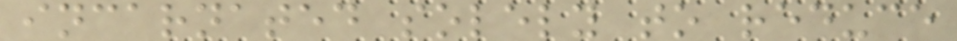incarnated solely to reduce
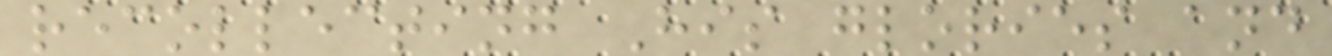recollecting His glories and
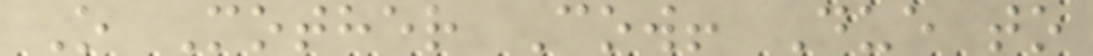O Mother Cow! Due to
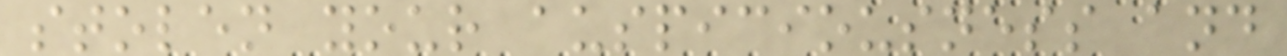stolen your auspiciousness and
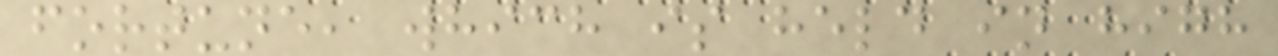fortune, which is held in high
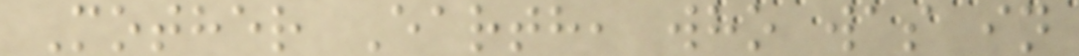Mother Earth, who was in
